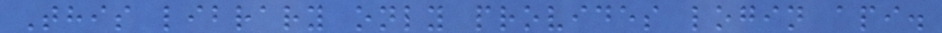This library only provides login api.
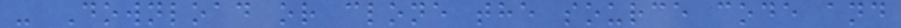- Download or clone the source code and
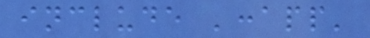include ':app'
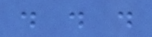. . .
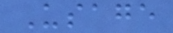Usage
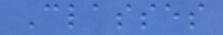Classes
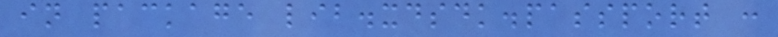in package lib.xdsdk.passport :
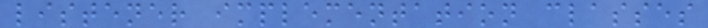listener implementation classes
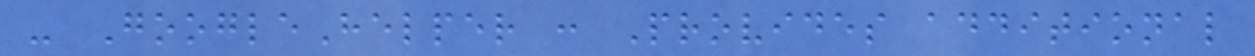- GoogleHelper : Provides additional
